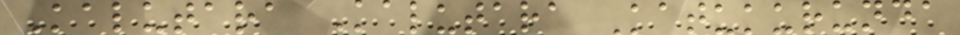Kalutara Kalutara Katukurunda
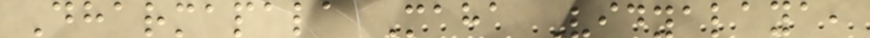Dharmapala Maha Vidyalaya,
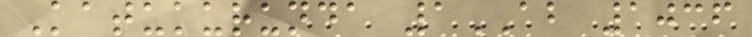Katukurunda 1AB 1036
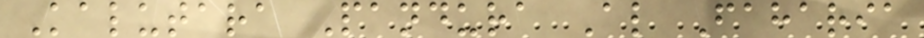Kalutara Pandura Al Faharia
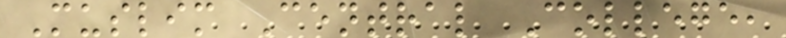Muslim Central College,
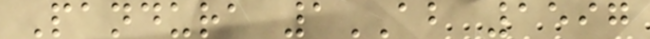Pandura 1AB 1597
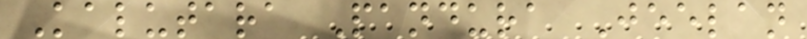Kalutara Pandura Jeelan
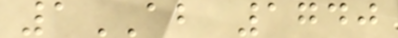1AB 1740
